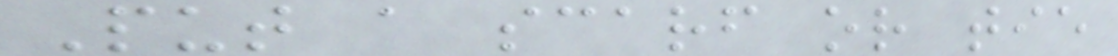Put a scarf or tie
